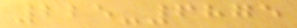225-6875
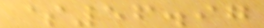$56.97
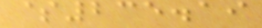$235.19
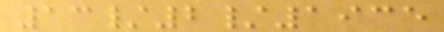13/2/1935
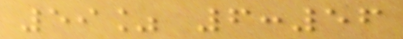59% 6:56
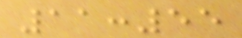11:55
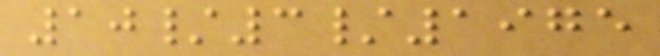10/3/1975
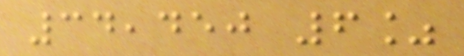34,450 6%
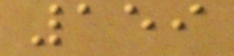159
